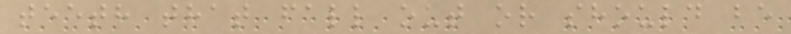teeth that fall out or should be
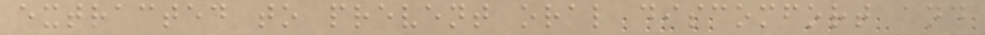extracted to prevent oral discomfort and
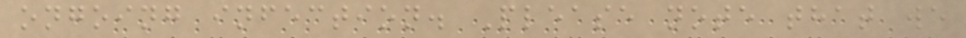ongoing infection. Please note that we
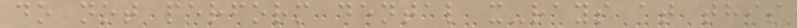do not perform dental x-rays at this
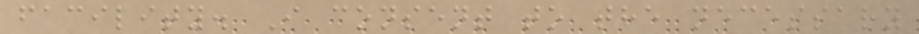facility. I consent to the necessary
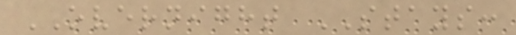OVERNIGHT STAYS:
